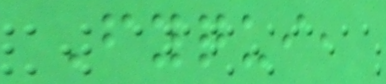Fyqui,
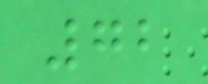72
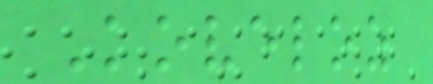Koveloz
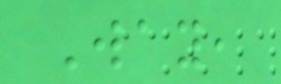Way,
